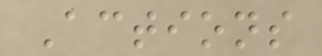Actions
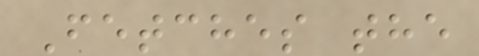Fetches the
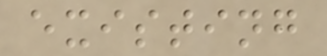existing
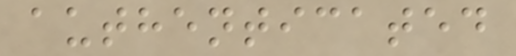authenticated
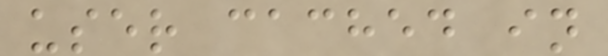user cached in
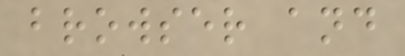browser and
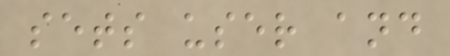sets user and
